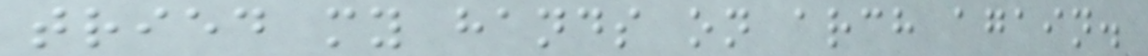tried my hands on arch again.
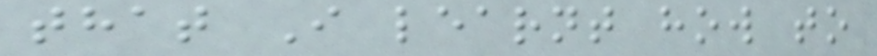that I learnt how to
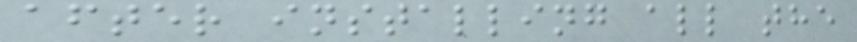after installing all the
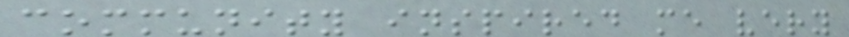community inspired me very
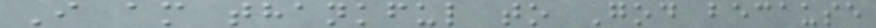I am thankful to God because
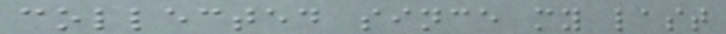collected since my last
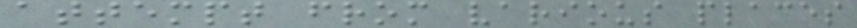attempt from various places
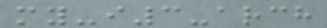my-i3-arch
